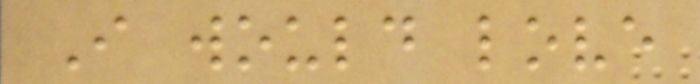I would love
